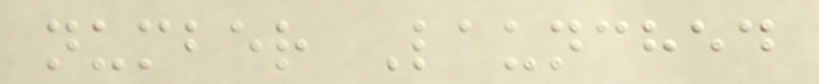number Launched
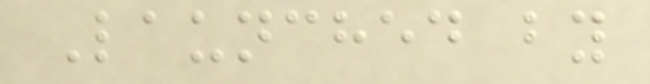Launched by
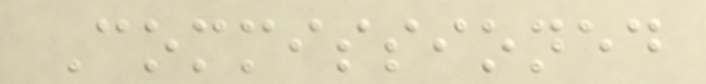Commissioned
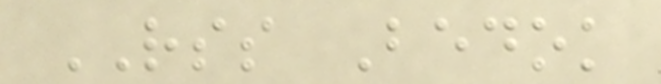RSS Bedok
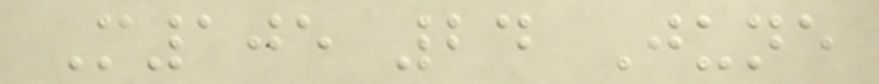M105 24 June
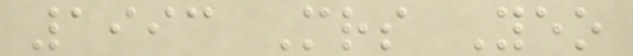1993 Mrs Yeo
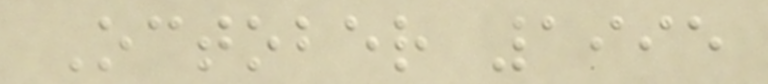October 1995
